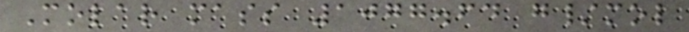Molar mass 1077.64 g/mol
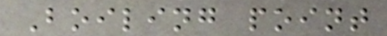Boiling point
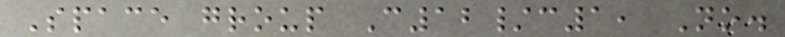Space group C12/c1, No.
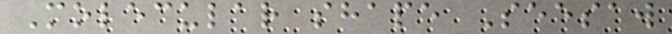Molecular shape Seesaw
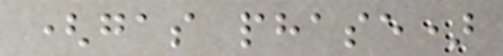(gas phase)
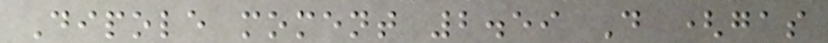Dipole moment 2.59 D (gas
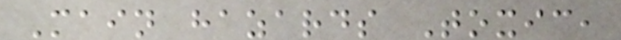Main hazards Toxic,
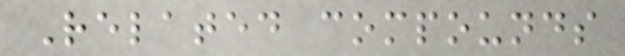Related compounds
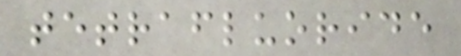tetrafluoride
